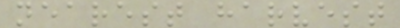nearest harvest
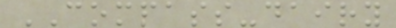COMPASS-dairy
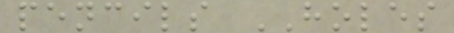pencils HOLES
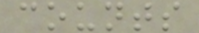counts
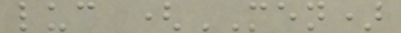luc (MEN)
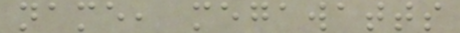name, megawatts
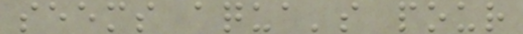seems aqua's pour
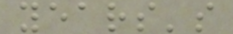years's
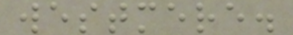westmere.
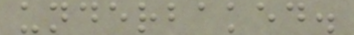underbaked.
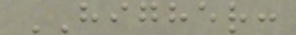HIGHER:
